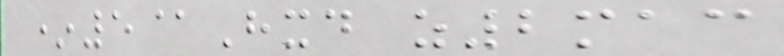*5@Hxd z2mac
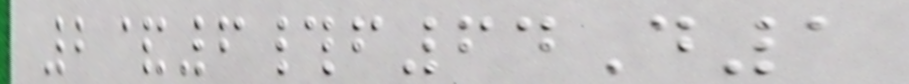2&6#f64D1
